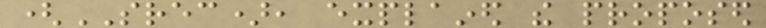(SREC), explained the proposed
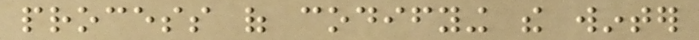process of codifying the winter
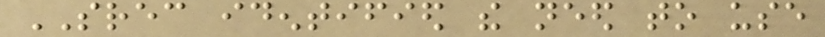SREC identified the need to use
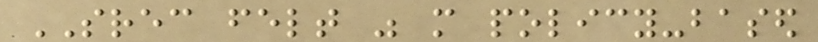SREC felt was more policy-based
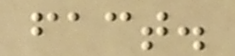fact.
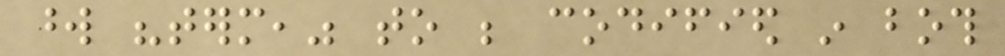word "term," to be codified in both
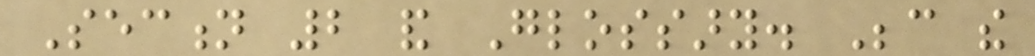Section 2 and Glossary. Because the
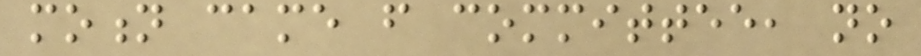motion came from committee, no
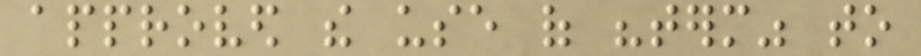approved the use of "term" to
